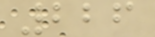226
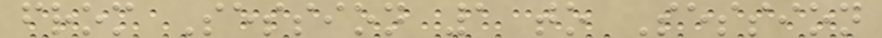from Session 1 to Session
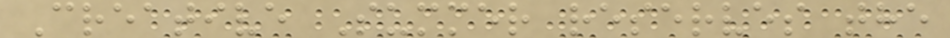Creative Summer reserves the
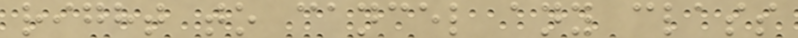right to cancel any class
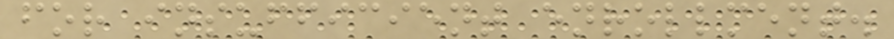for insufficient enrollment.
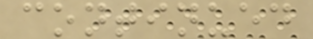continued
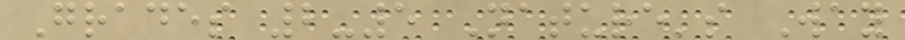Grades 2-5 Nature's Way
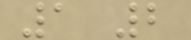1 2
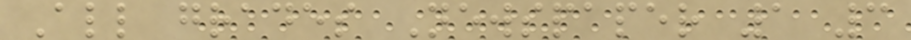All grades Newspaper 1 3
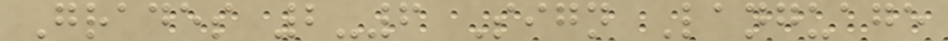Grades 2-6 Sign Language
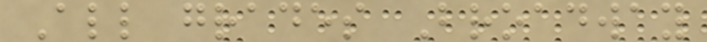All grades Broadway
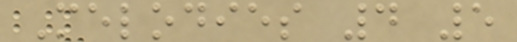Melodies 4 5
